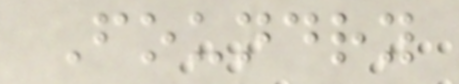Foundry
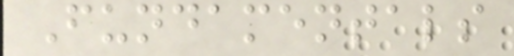Fundamentals
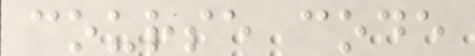course code
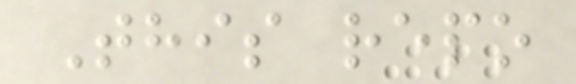This repo
